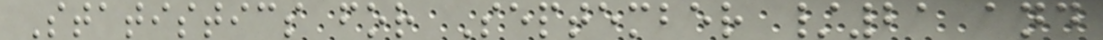Statistics for September /21 and
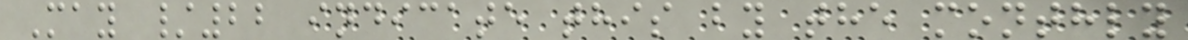May /22 indicate this by the monthly
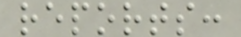reports:
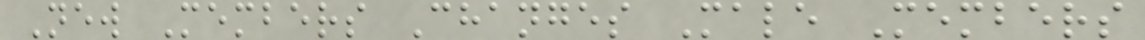New Members Changes Male Members
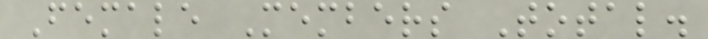Female Members Total.
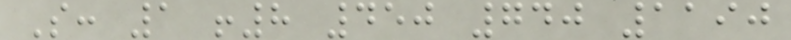S: 1 !8 450 740 1190
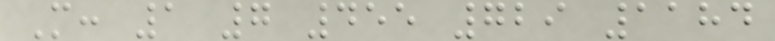M: 1 7 455 729 1184
